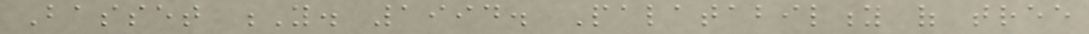Basset Y. 1994. Palatability of tree
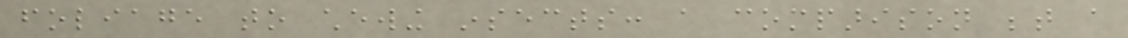foliage to chewing insects: a comparison between a
